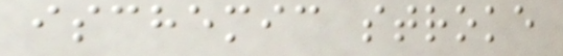ischemic stroke
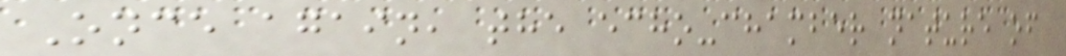Once again, the echo-chamber nature of
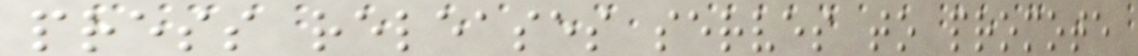press releases serves to promote
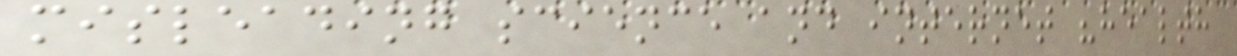misleading science and internet "health
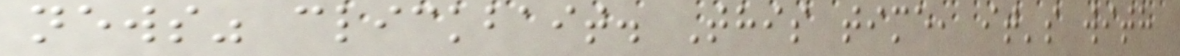news" clickbait. This time, it's with
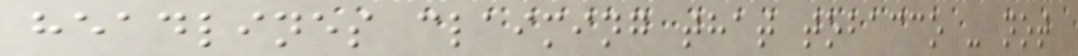headlines claiming that tobacco - not
